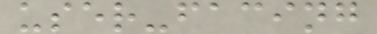user-facing
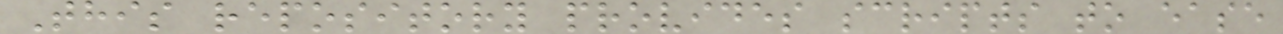This repository provides scripts to ease
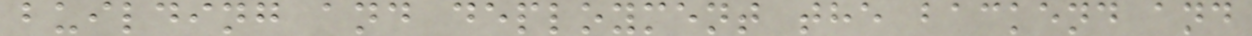building and deployment the backend and
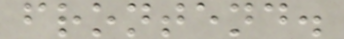frontend.
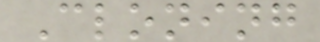Cloning
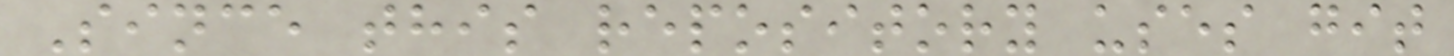Since this repository uses git
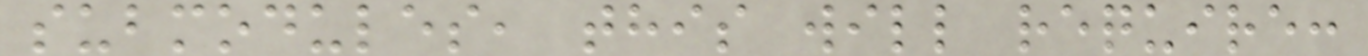submodules, this will require:
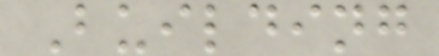Building
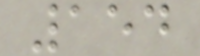154
